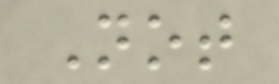Not
